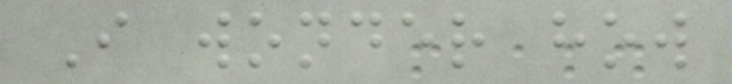I wonder how
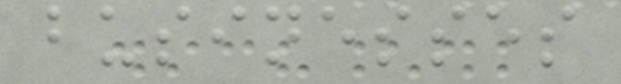businesses
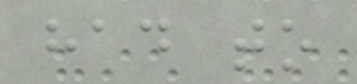had to
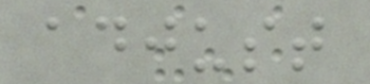adjust
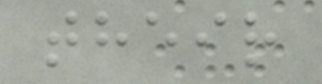their
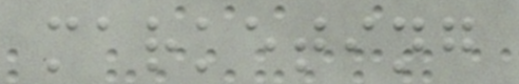marketing
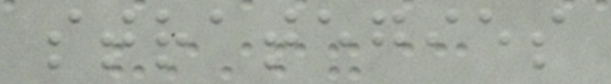strategies
